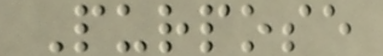Purpose
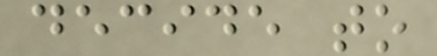decide to
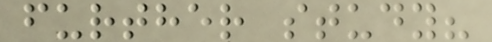further study?
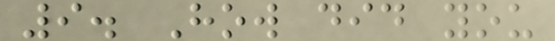9. How did you
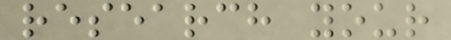research your
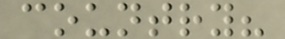country?
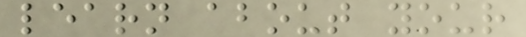learn about your
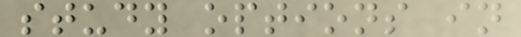study options in
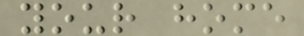your home
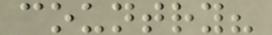country?
